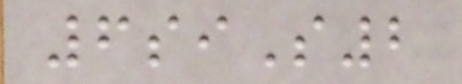6siS2
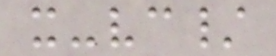x-vc/
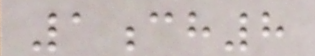1ch8
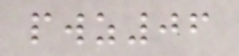pwz06
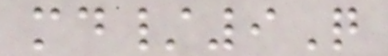md/9Q
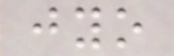jyo
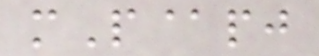mP@pj
